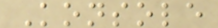Konsole
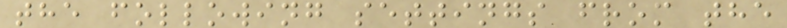the following settings from the
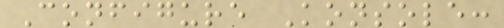Configure Konsole:
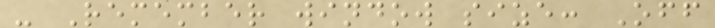- Remember window size: Off
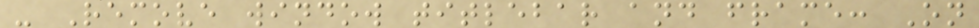- Remove window titlebar and frame: On
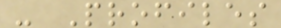- Profiles
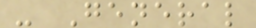- General
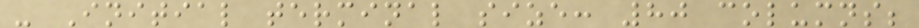- Initial terminal size: 80 columns;
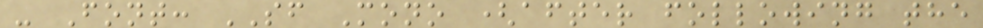- Font: SF Mono (after following the
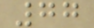77
